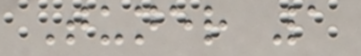Tuner 1
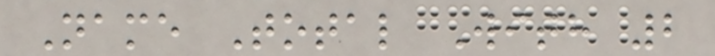Name Total With 2
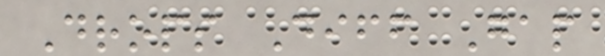Drops Diff Gap
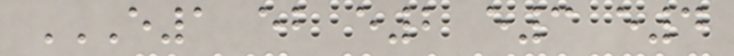E1 EB E2 E3 E4
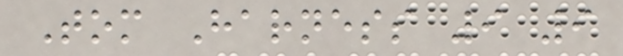Tom Harness 9 9
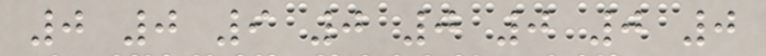0 0 9 0 0 0 0 0
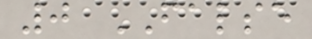0 FALSE
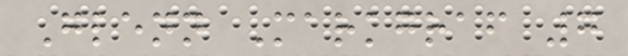Glenn Markgraf 7
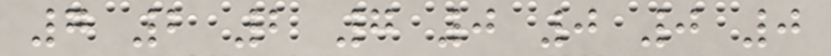7 2 2 7 0 0 0 0
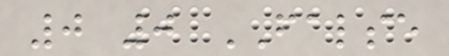0 0 FALSE
